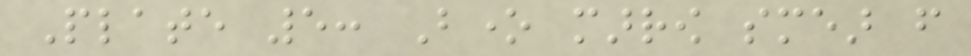Plate 5: Bone marrow smear from
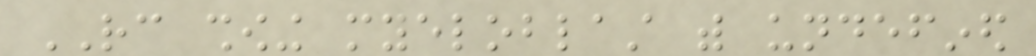RC showing myeloblast with undefined
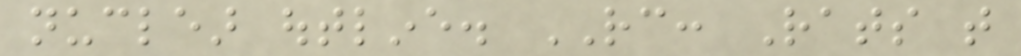nuclear outline. RC: Rats that
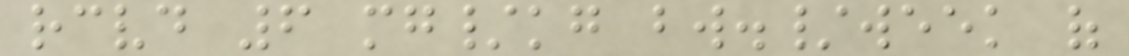received 6 mg/kg bw./week of
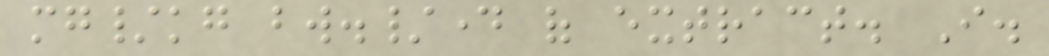mg/kg bw./day of extract. I.
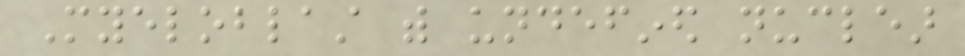Myeloblast with undefined nuclear
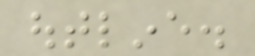outline.
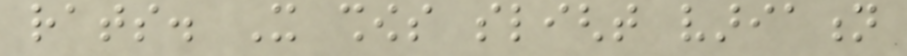rats. It shows slight variation
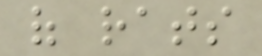of rats
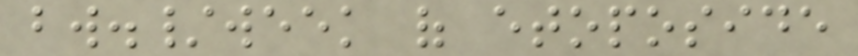bw./week of etoposide
